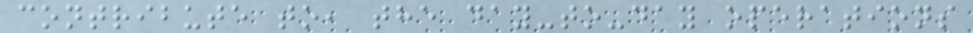contribute to, the day-to-day operations
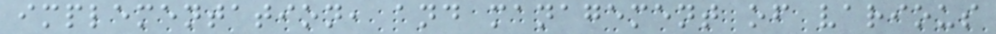implementation, and management of various
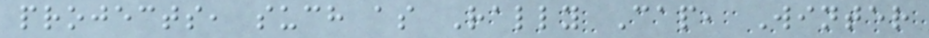projects, such as Rally Cap, Winter
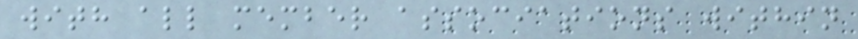with all member associations within
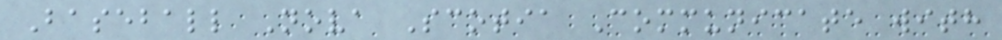Baseball Nova Scotia Communicate with
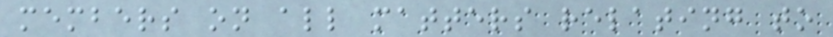members on all matters relating to
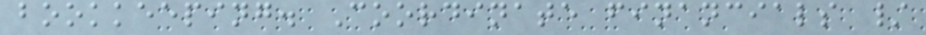bookkeeping. Coordinate financials /
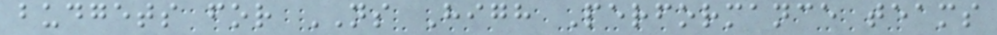budgets for NS High Performance teams
